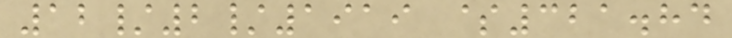12/2/1919 $321.84
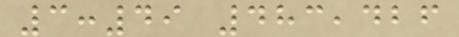3:49 483,426
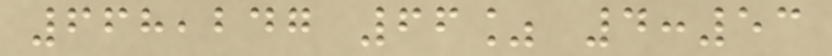668,247 66% 4:53
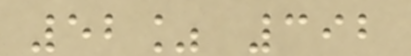52% 392
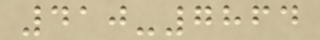410-7864
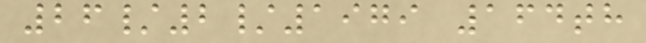26/2/1979 164th
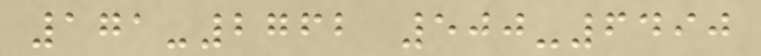171-2762 500-6490
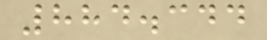884.344
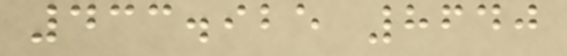433.925 8640
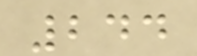244
